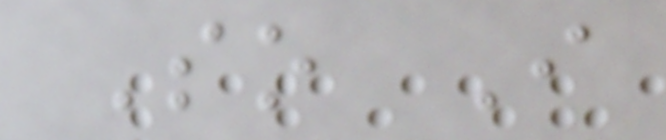So I
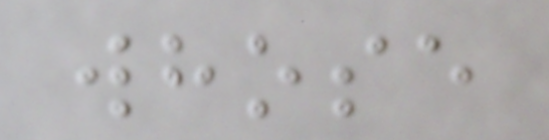whose
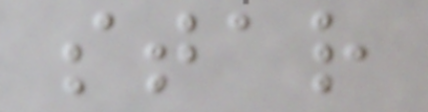star
